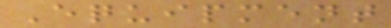Equipment
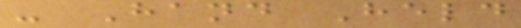- Hand Held
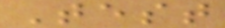Test
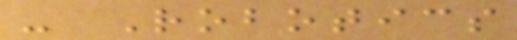- Robotics
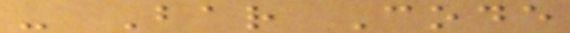- Bar Code
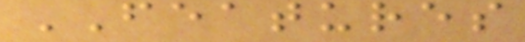FEATURES
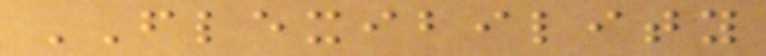FLEXIBILITY
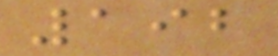192
